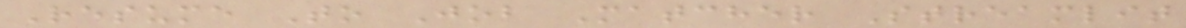Resume To Job Matcher Streamlit
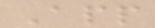App
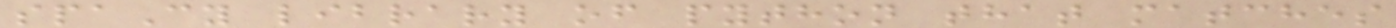spaCy library of python that matches
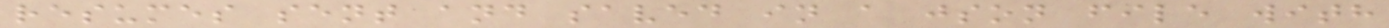resumes sent and saved in a json file with
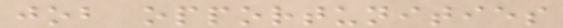job opportunities
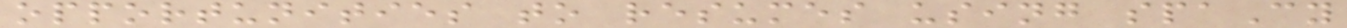opportunities to resumes using spaCy
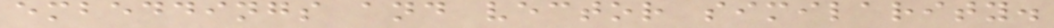embeddings and vector similarity.
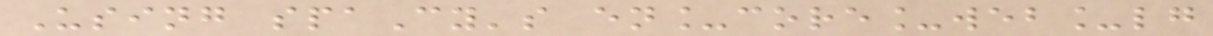Using spaCy's en_core_web_lg
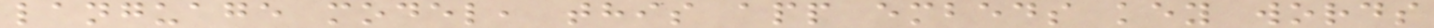language model, this app embeds key words
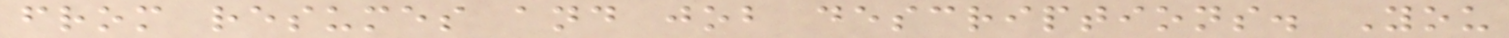from resumes and job descriptions. You
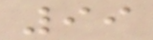99
